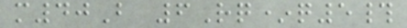m40B 6Rq*q5#
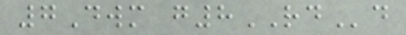7Dwm g8RDd
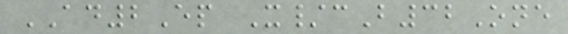AD2Ep X/cB32One
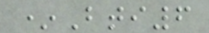*Bti6
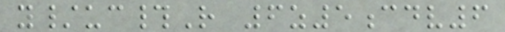y/uc#R 6z5cdv6
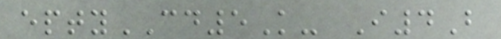eptyCD5K- I4B
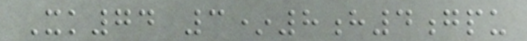Xk74 3*8h4gpu
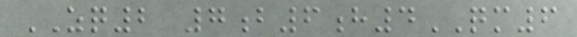ZQ2 7b6h4QM6
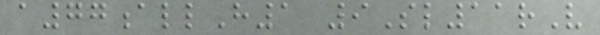a77allH1 9Sl11rV
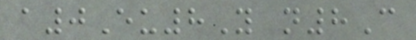a0Eu8Y n8C
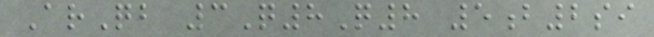ArQb 3Q8Q8 5b2si
